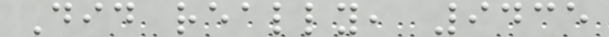Did really, 9435
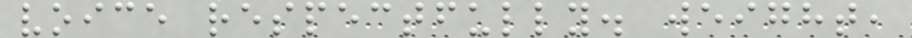voice respectfully. weight,
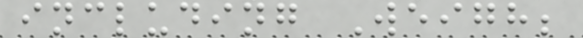including Weigh;
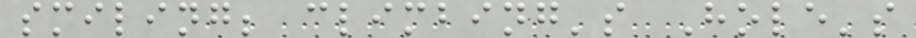smiling; climbing's Hole's
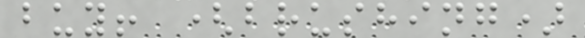buy! (brushing)
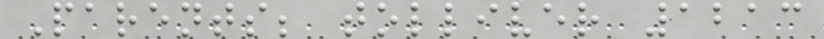Parents; tolliver 1213
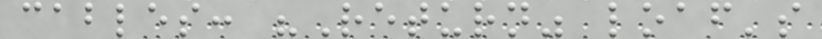cables: "Return" loaf's
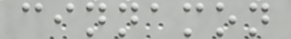cinnamon
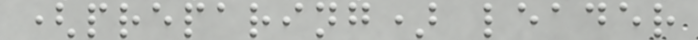(preparing) leader
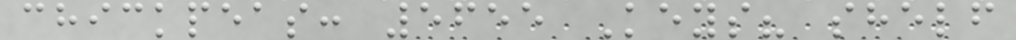chickpeas: 5655 Keys? shelf
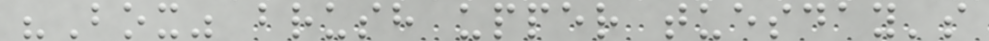"Box" brush upper tuesday's
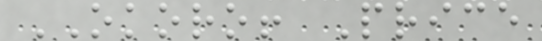OKORO! Price
